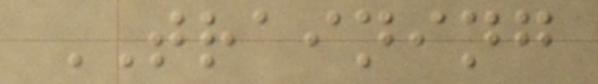TRAINING
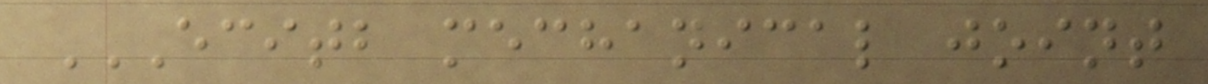ECITB MECHANICAL JOINT
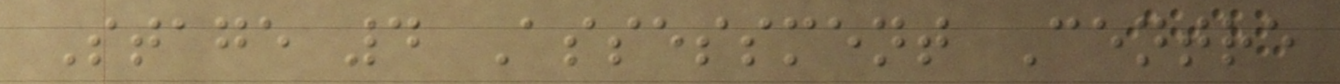Stage 4 Assessment Centre
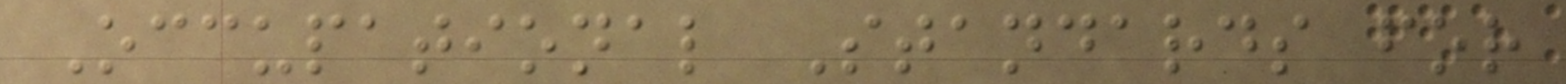Occupational Standards for
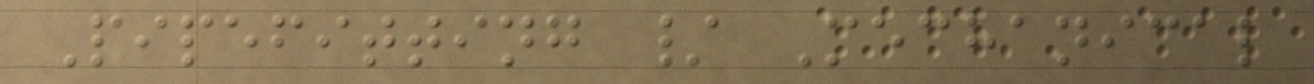Pipefitting / Mechanical
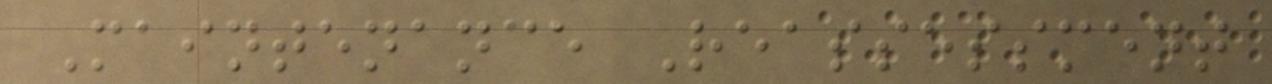Maintenance Reassessment
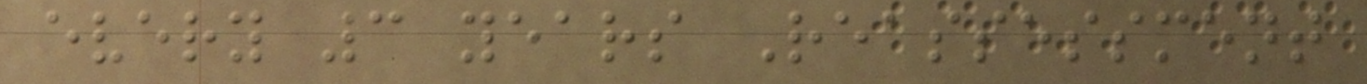every 3 years Reassessment
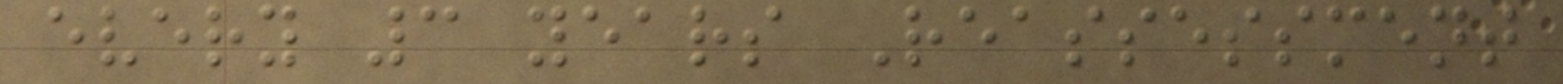every 3 years Reassessment
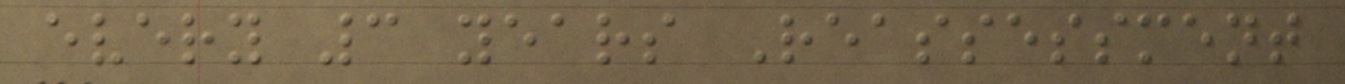every 3 years Reassessment
